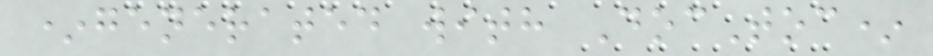*generated with DocToc*
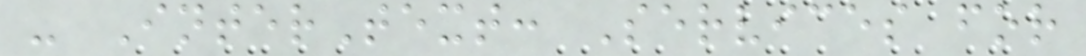- InterText: Services for
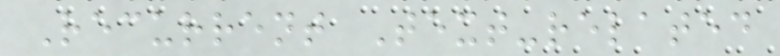Recurrent Text-related
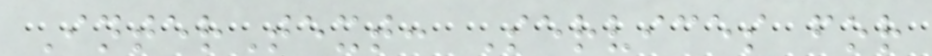InterText: Services for
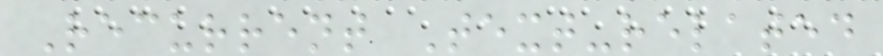Recurrent Text-related
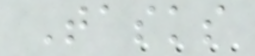Tasks
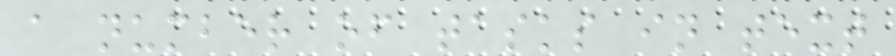a number of tasks in text
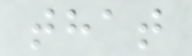that
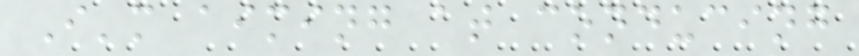I'm aiming at conducing
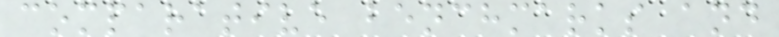comparative benchmarks and
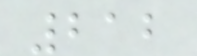212
